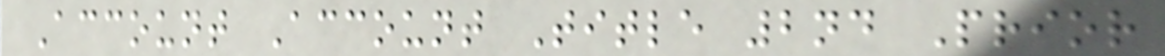Account Account Title 2nd Prior
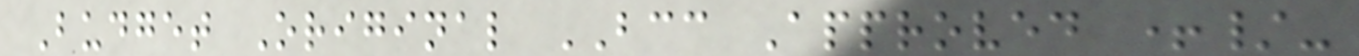Budget Original BCC Approved +/-
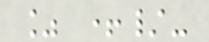% +/-
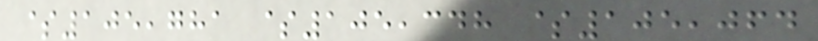$105,781 $105,348 $105,064
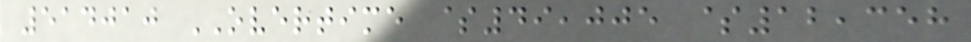514010 OVERTIME $49,005 $12,358
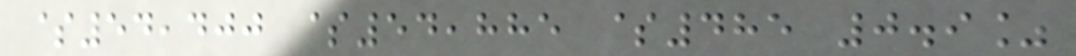$54,400 $54,885 $485 0.9%
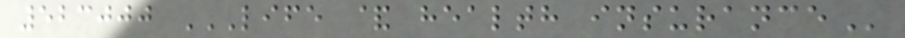523000 LIFE & HEALTH INSURANCE
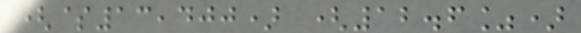($13,400) (12.6%)
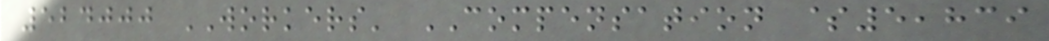524000 WORKERS' COMPENSATION $5,839
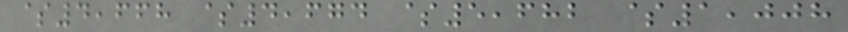$4,668 $4,674 $5,682 $1,008
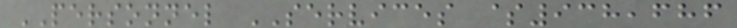PERSONNEL SERVICES $938,686
